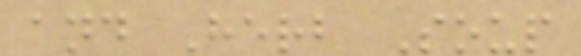and Herb Soup
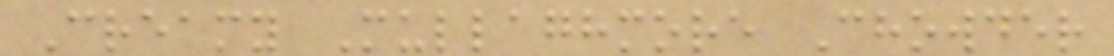Creamy Mullaghmore Chowder
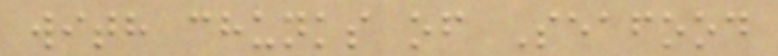with chunks of Seafood
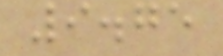9.75
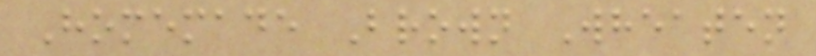Homemade Brown Wheaten
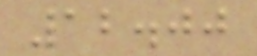12.00
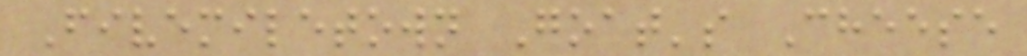Fivemiletown Goat's Cheese
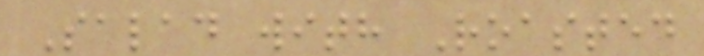Salad with Roasted
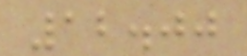12.00
